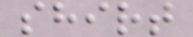shirt
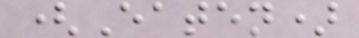(Eaten)
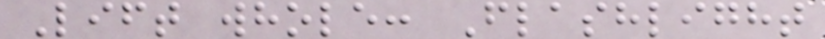Lift whole: Flashlight
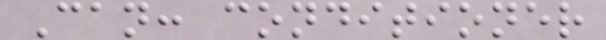Can: conditioner
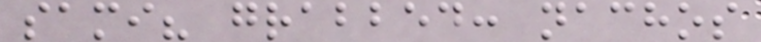sami? grabbed: nachos
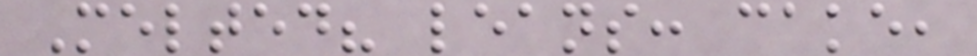Melted? leans: cake,
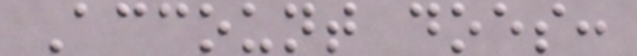Account does:
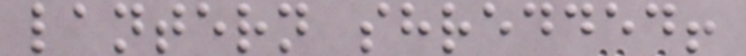lantern shredded!
